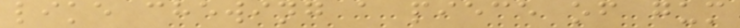like chewing a piece of gum
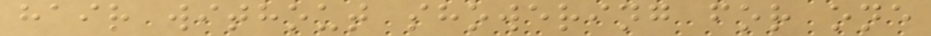hair without showering for one
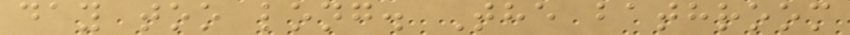day too long. The bathroom
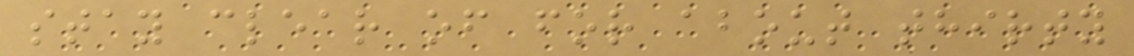stay clear of for about thirty
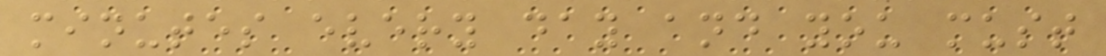minutes every day and you must
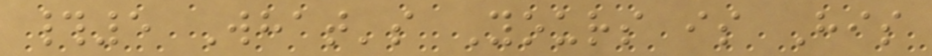#5 What's Yours is His
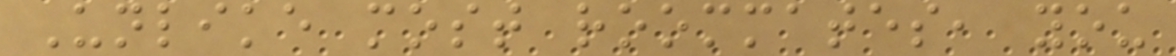Unlike most roommates, you
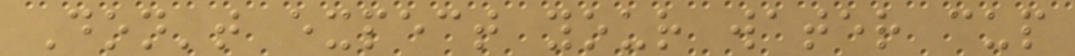Don't expect your water cup
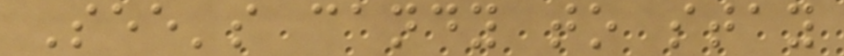See's candy to stay
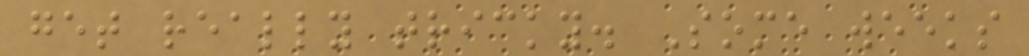get really tricky. Some weeks
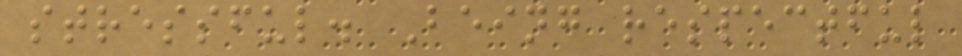stressful. Being respectful
